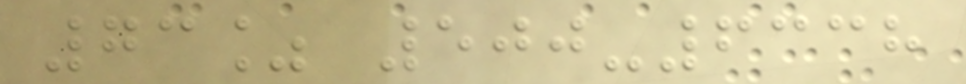73% 500-6338
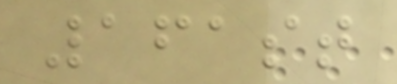161st
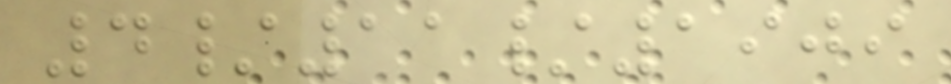4/11/1909
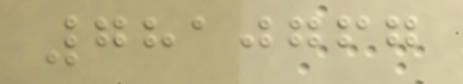7810767
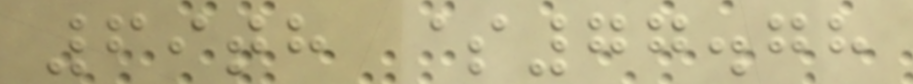69th $77.78
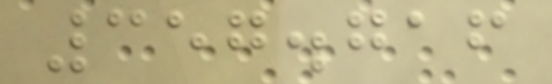357.716
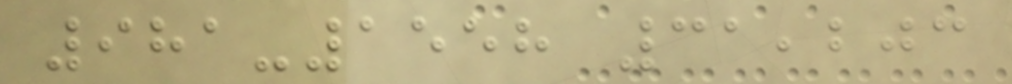981-1558 31,203
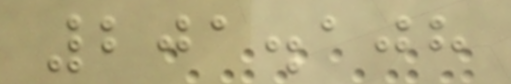201.108
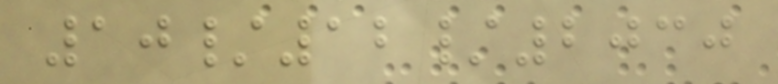10/12/2030
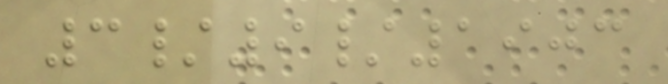3/9/1903
